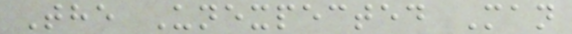The Unexpected Man
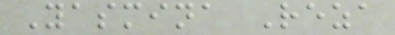Yasmina Reza
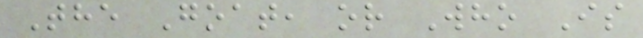The Goat, or Who Is
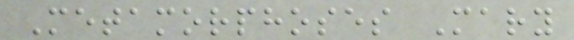Metamorphoses Mary
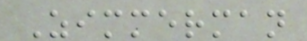Zimmerman
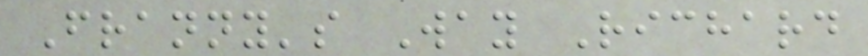Franny's Way Richard
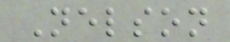Nelson
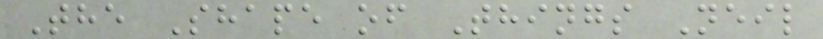The Shape of Things Neil
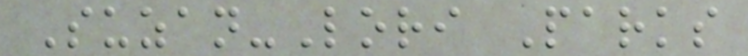Suzan-Lori Parks
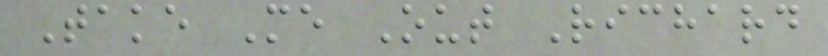Take Me Out Richard
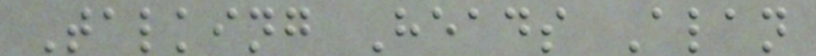Talking Heads Alan
